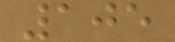105
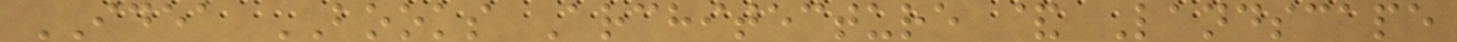IDEA BOOKS Architecture & Landscape
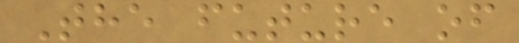The future of
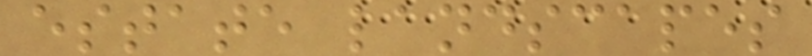estate landscapes
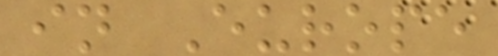in Europe
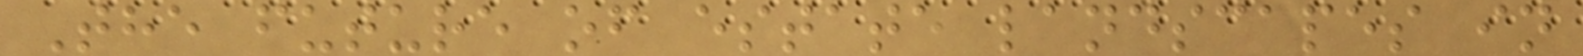The future of estate landscapes in
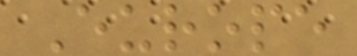Europe
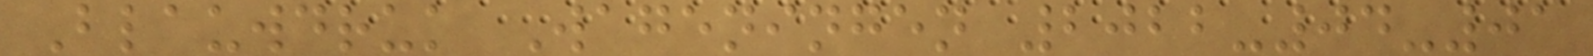Blauwdruk Wageningen 2022-04-01
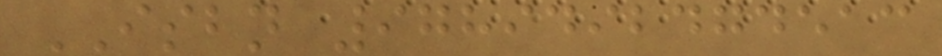ISBN 9789492474513
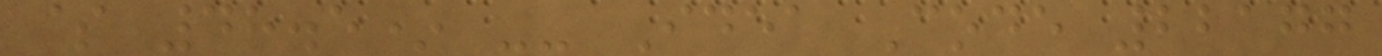$ 48.5* -- Idea Code 22177
